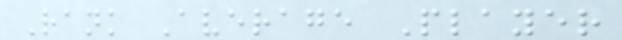Rank Average Player
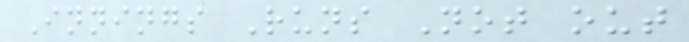Innings Runs Not out
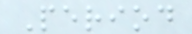Period
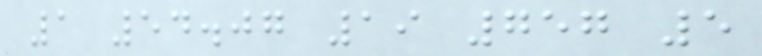1 54.07 19 757 5
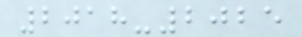2018-2025
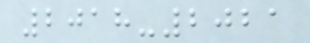2018-2021
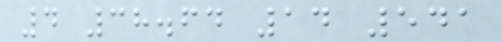4 38.64 14 541
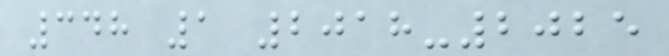348 1 2018-2025
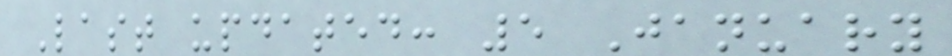Last updated: 5 January
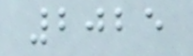2025
